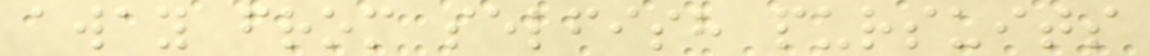away from selfish pursuits
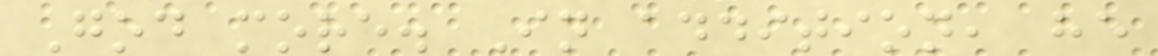God more. In addition, he
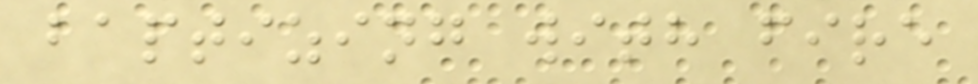baptizing with fire
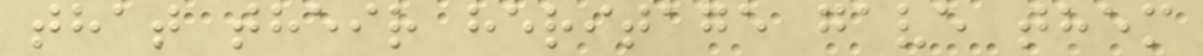that their heritage gave them
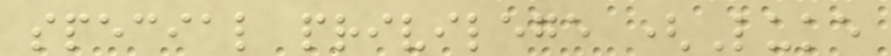special privilege (Luke
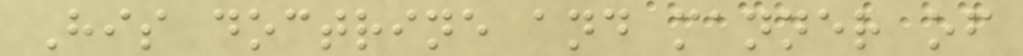His doctrine and manner of
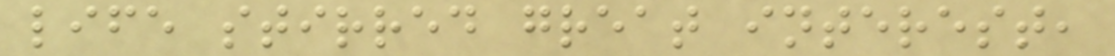life stirred great interest,
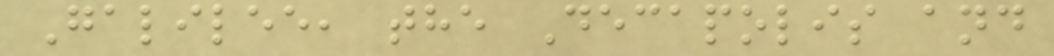Galilee, the Decapolis and
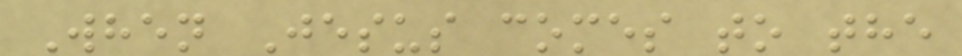When Jesus comes to the
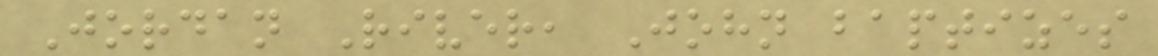Jordan River, John baptizes
